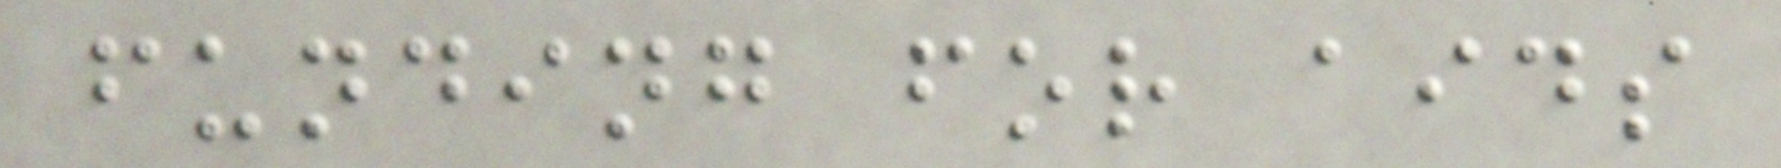funding for aids
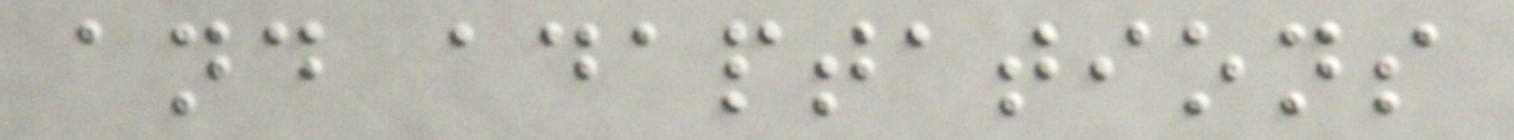and adaptations
